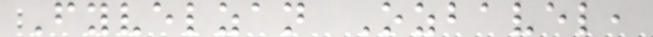Fyvelzan Ozbavel,
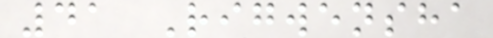41 Rigwensha
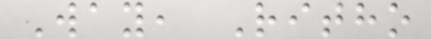Way, Ritho
